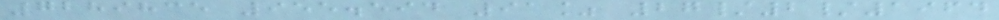7289835 955.594 91% 27/2/1964
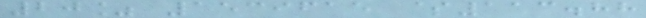20% 1539615 $113.88
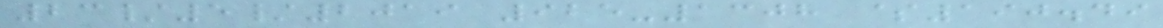23/5/2019 925-1308 $190.49
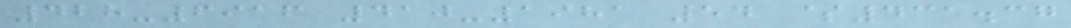428-6916 410-1981 54 $431.37
